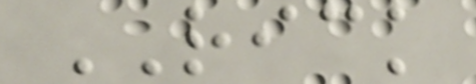RICK
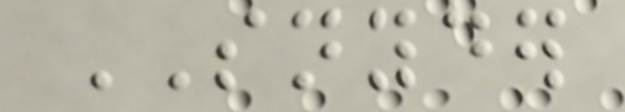SNYDER
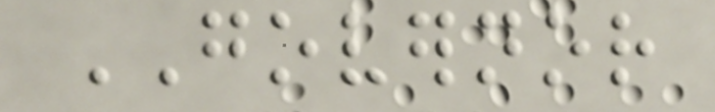GOVERNOR
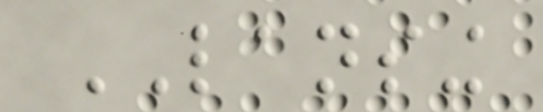LANSING
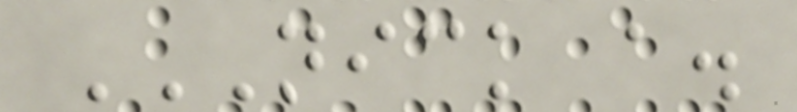NICK A.
